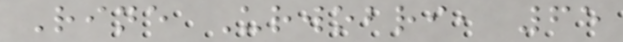Rine Urwobri, 65
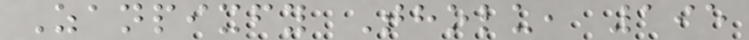Zanpixfy Tholu, 195
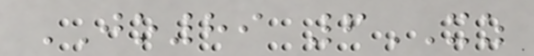JO89 6XZ
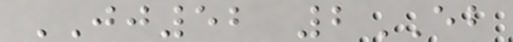JJ52 2EB
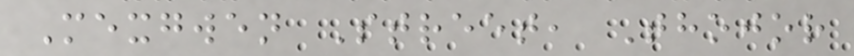Mexgwen Street, Thojor
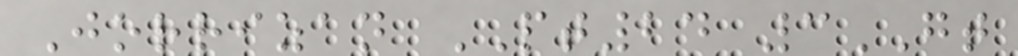Jorrizan PT24 3GT
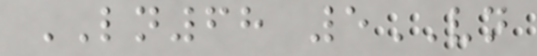LN68 5VN
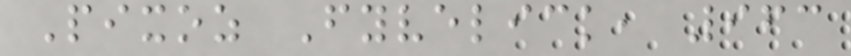Pixoz Fyvelick, 963
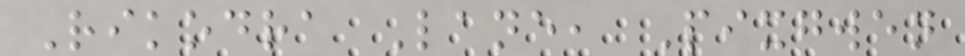Rikodra Lane, Pixgwen
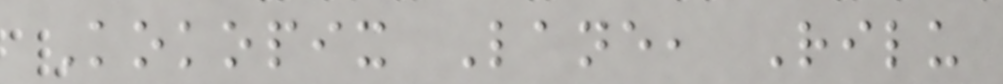Kokopix Lane, Rilu
